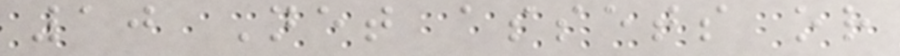10 Net assets or
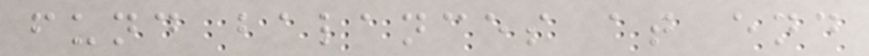fund balances at end
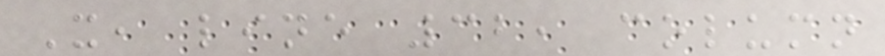X, line 32, column
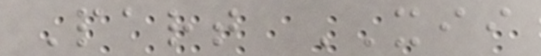Part XII
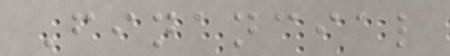Financial
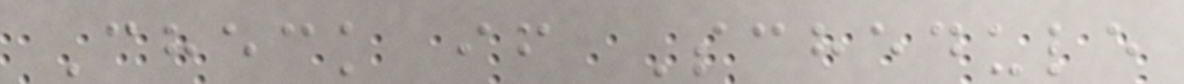Check if Schedule
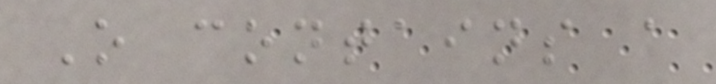O contains a
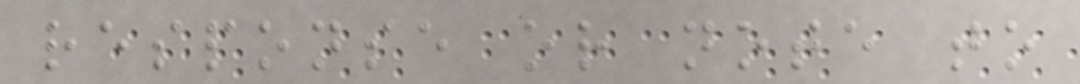response or note to
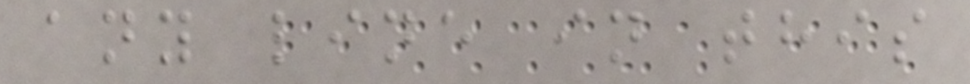any line in this
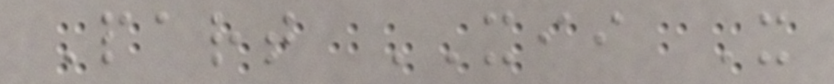Part XII X
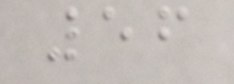56
